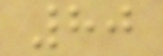80
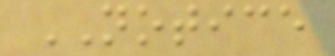NOTICE
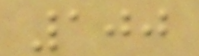100
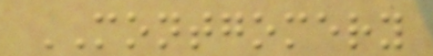MONTGOMERY
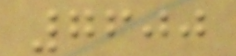7600
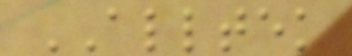ALLTEK
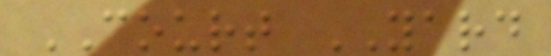COURT YARD
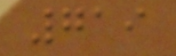719
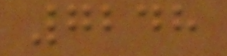7248
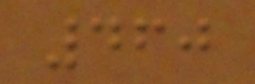460
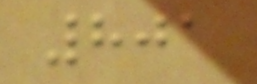801
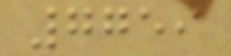7759
